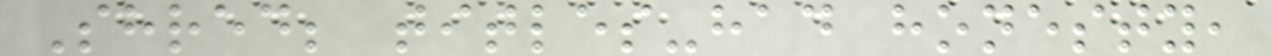Shred; titles-had honesty,
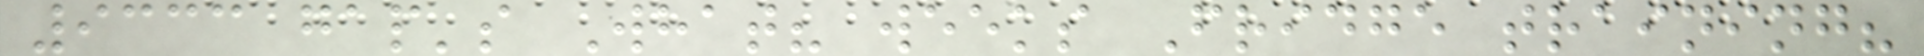9333 gap's What? weeks Fridge training?
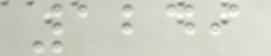1249
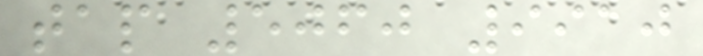tap 5060 9910
